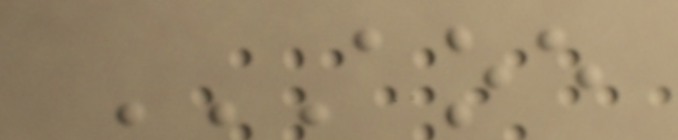AOE
